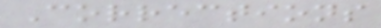Corrections
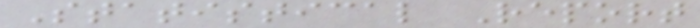Statistical Report
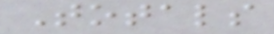Totals
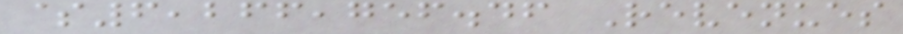$6,266,756.46 Revenues
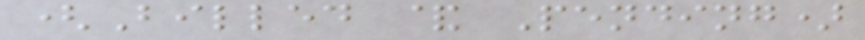(Billed & Pending)
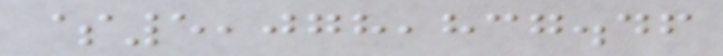$5,078,837.46
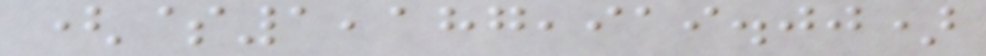($1,187,919.00)
